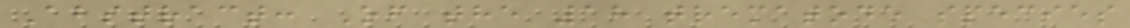Abstract: Of the 18 trematode species
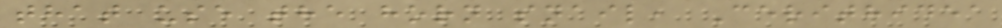that use the horn snail, Cerithidea
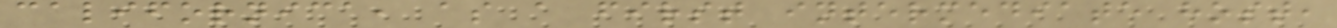californica, as a first intermediate host,
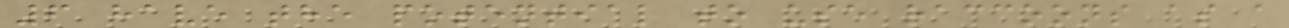6 have the potential to use raccoons as a
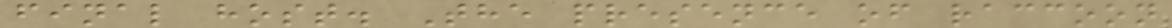final host. The presence of raccoon
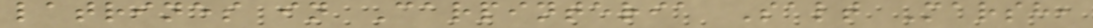latrines in Carpinteria Salt Marsh,
